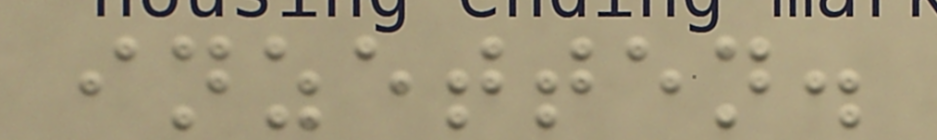inzetten.
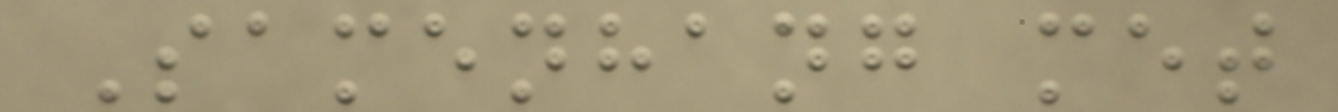Samenhang met
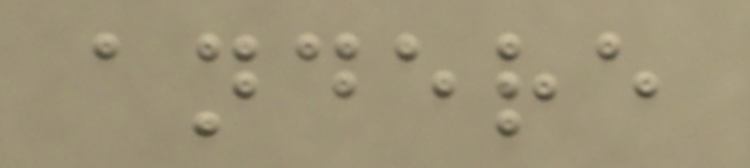andere
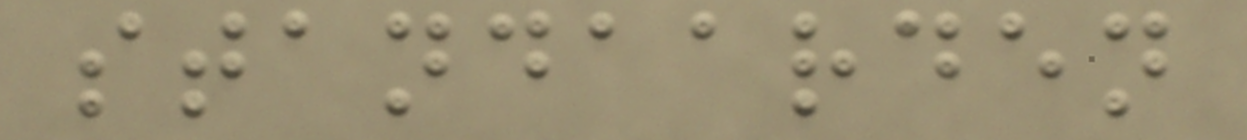standaarden
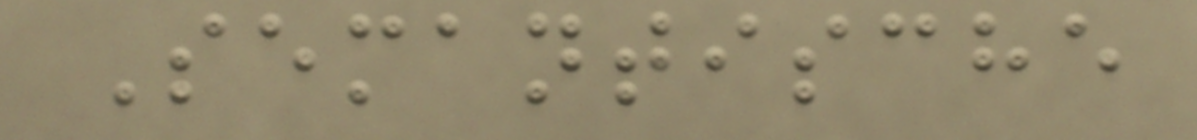Semantische
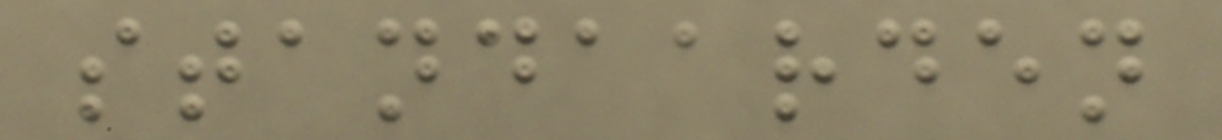standaarden
